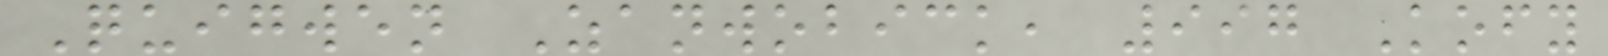Quigwen Zanwobick, 997 Kofy
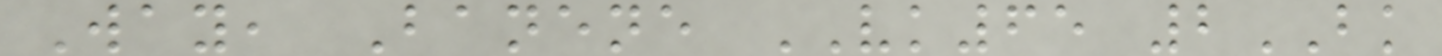Way, Banene VK65 2BK
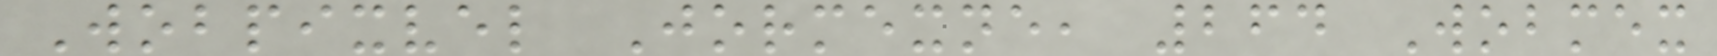Wobpixvel Jormexne, 264 Wobmex
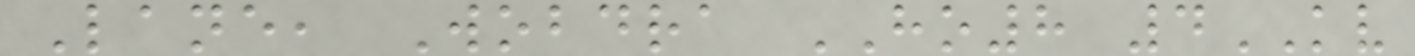Lane, Wobdra HO8 4KV
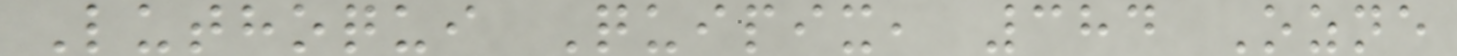Luthoqui Quipix, 384 Ozne
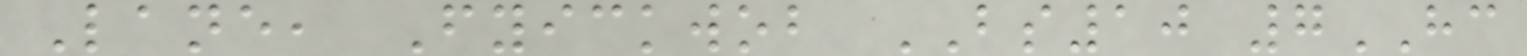Lane, Fyickwob BS10 7HC
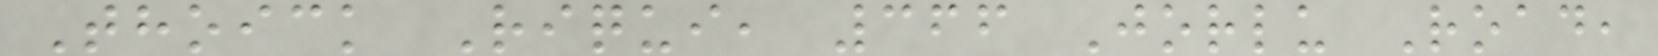Thoick Riqui, 366 Jorlu Road,
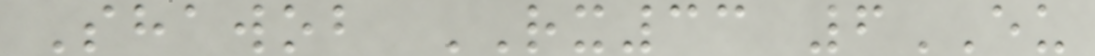Shawob RX33 6EU
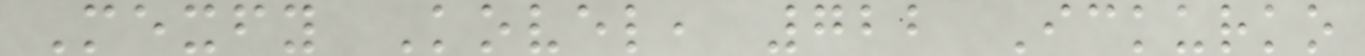Mexfy Kovel, 722 Ickurko
